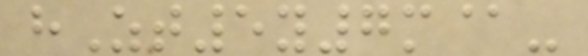hZt5y7m@-
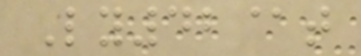Ly42@t
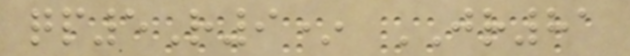qp5R9* JR81
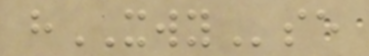hXWYse
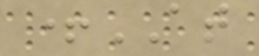+AT
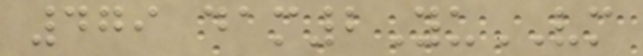479 dam2YuVM
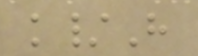k/H
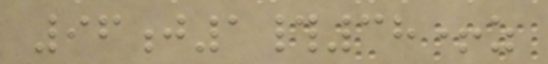96j1#38+z
